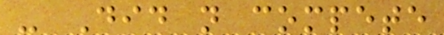- Did not compete
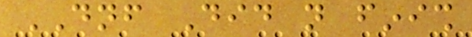DNF Did not finish
